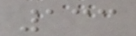133
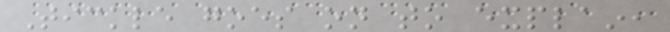Tickle goes on to explain,
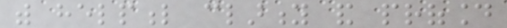with helpful clarity and profound
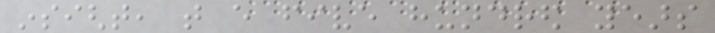insight, that every five hundred years
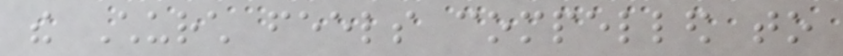the Church feels compelled to
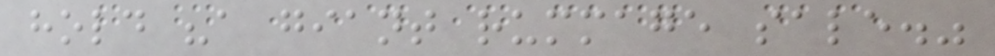hold "a giant rummage sale."
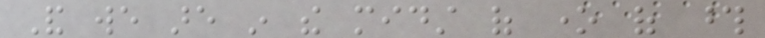And we are in the midst of one of those
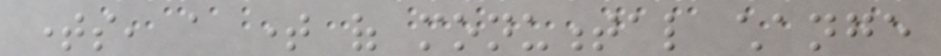times, a time of monumental change
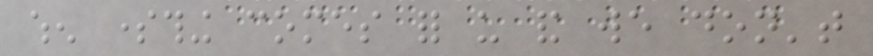when something comes for us and we don't
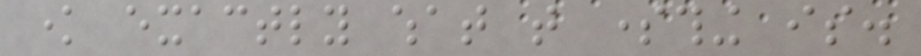know exactly what that something is.
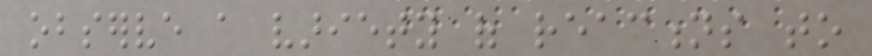observe a variety of reactions to
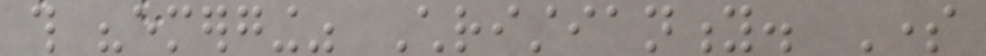this "emerging" Christianity. Some
